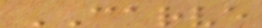CARVE
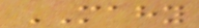MAHY
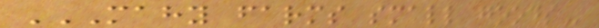MAHY FARMS SMALL GOODS
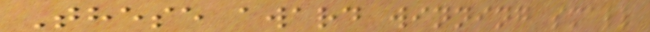These award winning small
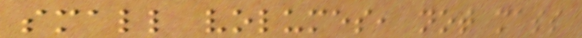small volumes, not mass
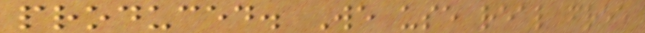produced. We use real free
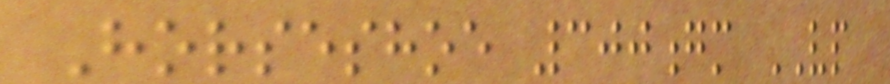Horseshoe 300gm VP
